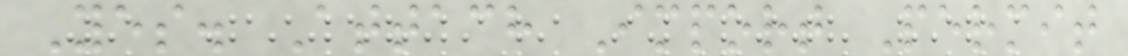Yes. Attach Import Permit
